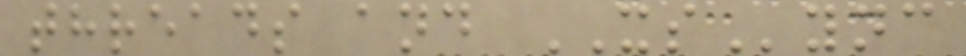threads and XSync
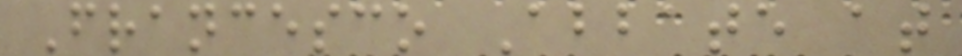Francesco Abbate at
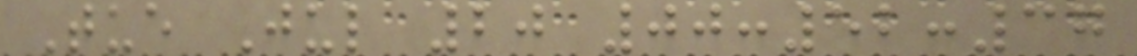Tue Jul 20 00:52:37
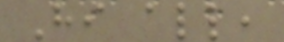Hi all,
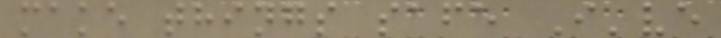make things safe I've
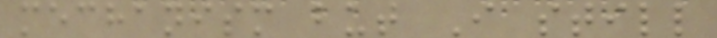mechanism but I still
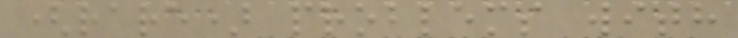(rare) problems with
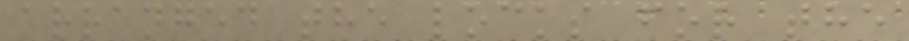arranged the locks for the
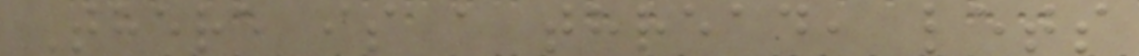There is a thread, lets
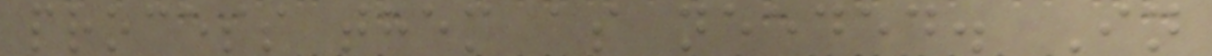process them as needed. In
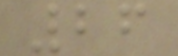26
